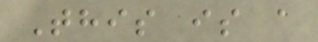This is a
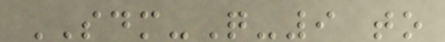SDM-Q-9 to
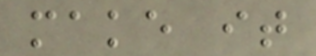make it
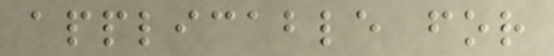applicable for
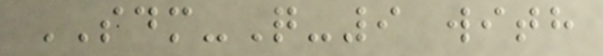SDM-Q-9 with
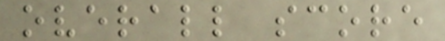overall score
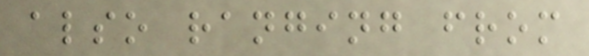also ranging from
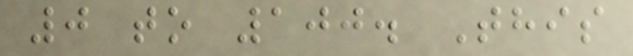0 to 100. This
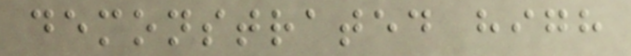demonstrated high
